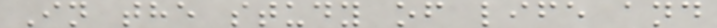In the study of life and
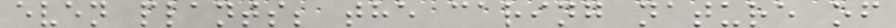even plants; the caring nature of
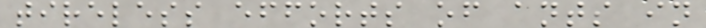tireless efforts of ants in
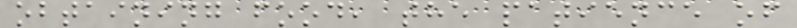obtaining food, the patience of
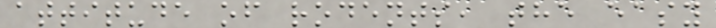attitude of rodents, the easy
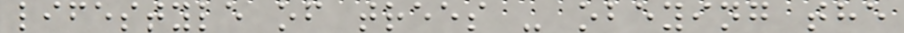lifestyle of trees - obeying the
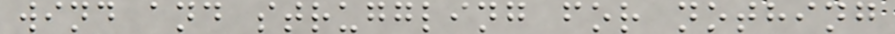wind and struggling for nothing
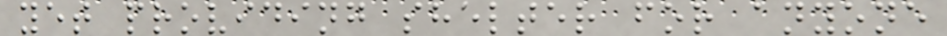yet providing shelter for anyone
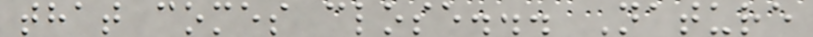that comes close... Nature
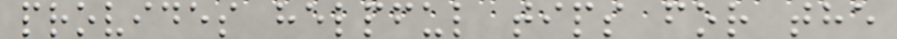provides helpful tips for the
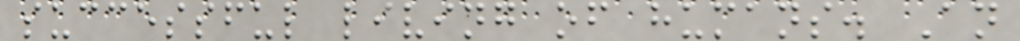successful living of humans. An
